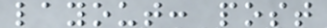layout: post
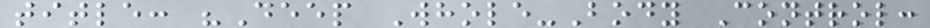title: "Deep Whole-Body Control:
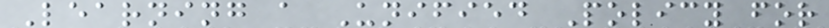Learning a Unified Policy for
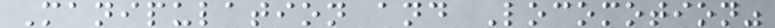Manipulation and Locomotion"
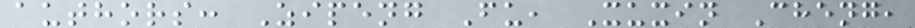authors: Zipeng Fu, Xuxin Cheng,
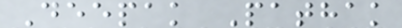Deepak Pathak
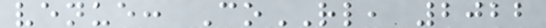venue: CoRL, 2022
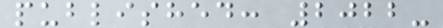published: 2022-
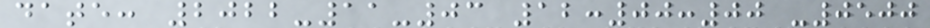date: 2022-11-03 12:00:00 -0500
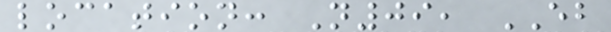location: N09, EB
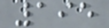195
